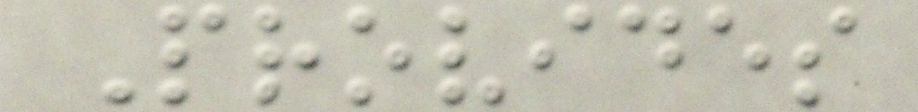Provides
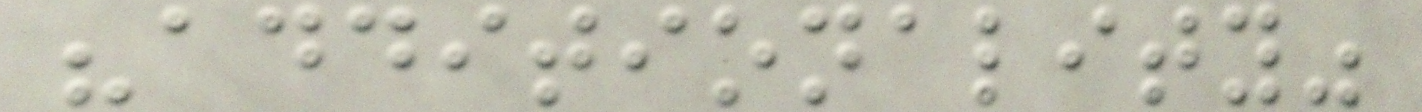"additionality"
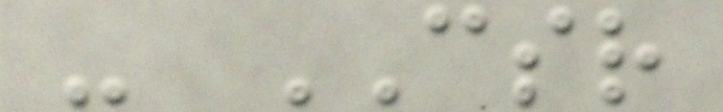- CSR
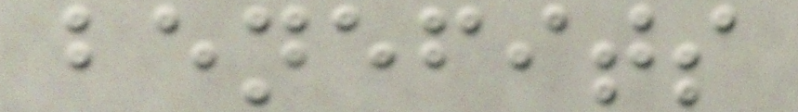benefits
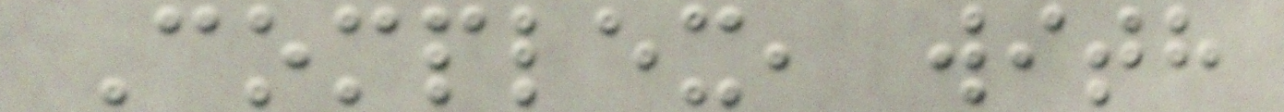Complex, with
